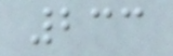233
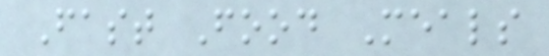Fast Food Meals
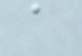a
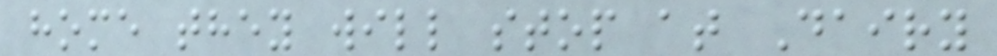home they will stop at Dairy
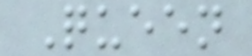Queen
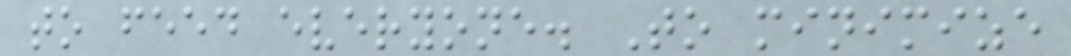to feed everyone. To minimize
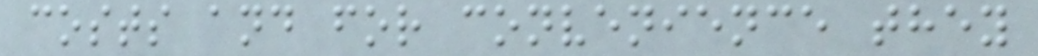costs and for convenience they
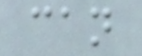can
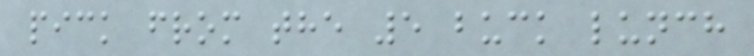pick from the 5 buck lunch
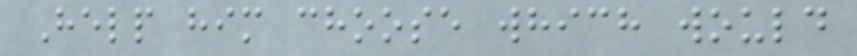Help him choose which would
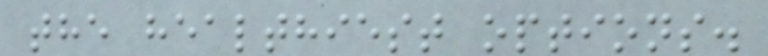the healthiest options.
